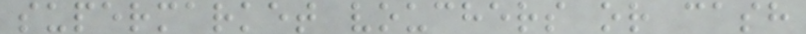supermarket vouchers or cash
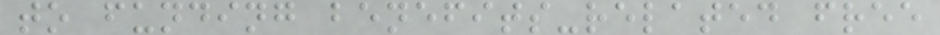to funding benefits-related free
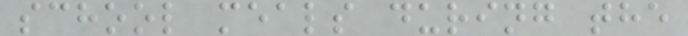school meals during the
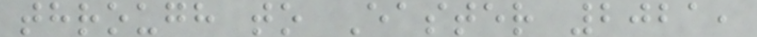through to Easter 2021,
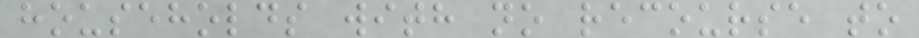households with no recourse to
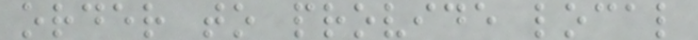order to provide local
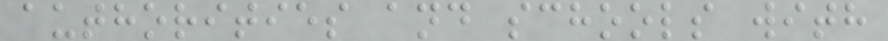authorities and schools with
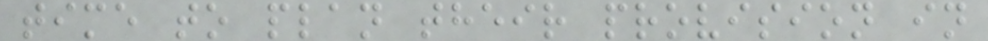time to plan their provision in
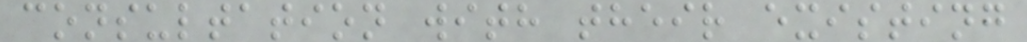consultation with their existing
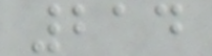214
